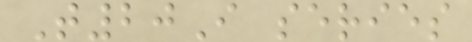T20I series
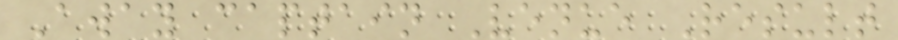Away captain Venue Result
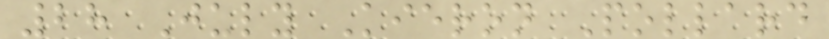28 July Kieron Pollard
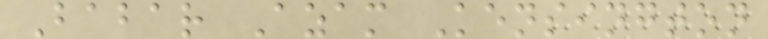Babar Azam Kensington
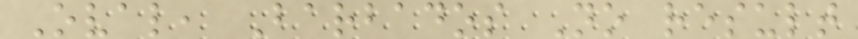Oval, Barbados No result
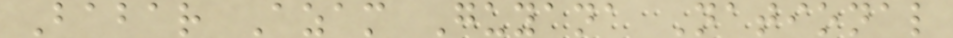Babar Azam Guyana National
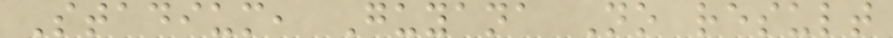Stadium, Guyana No result
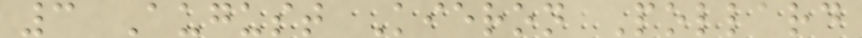3 August Kieron Pollard
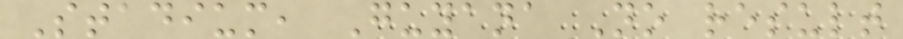Stadium, Guyana No result
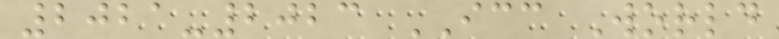2021-2023 ICC World
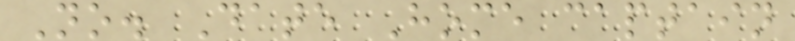No. Date Home captain
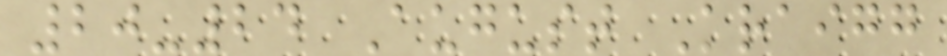20-24 August Kraigg
